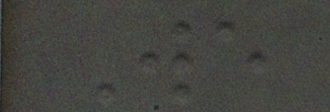We
